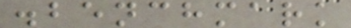.benchmark
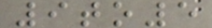9to5
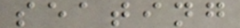seating
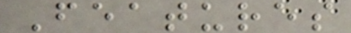Features
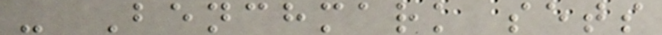- Benchmark sets
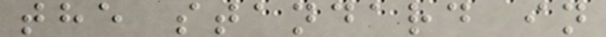the standard in
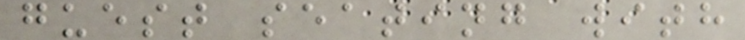guest seating with
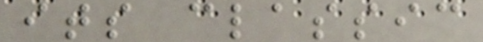its classic
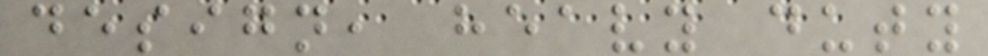design, heavy duty
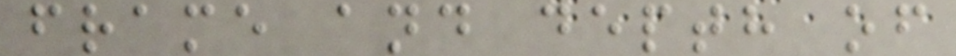frame and depth of
